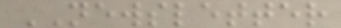NEWSLETTER
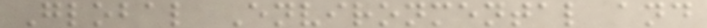Global Environmental and
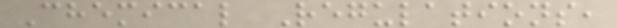Chemical Regulations,
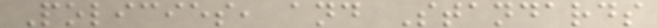Policies, and Standards
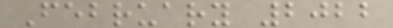February 2022
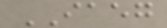IAEG
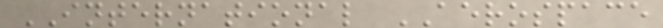INTERNATIONAL AEROSPACE
